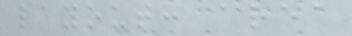layout: area
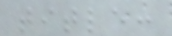title:
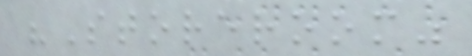"Storeroom"
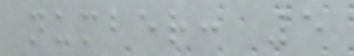number: 5
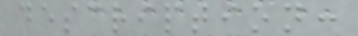description:
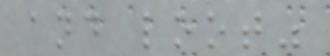and loot"
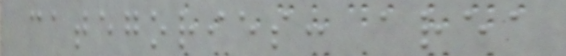categories: area
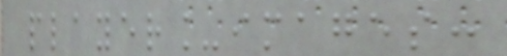player_images:
